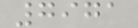7971
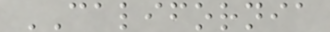CALIFORNIA
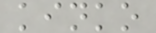kinko
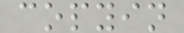copyin
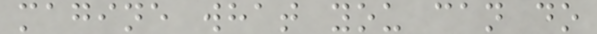magine what you can do
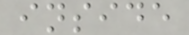inside
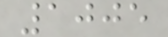1005
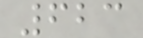623
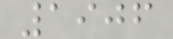1906
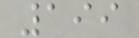199
